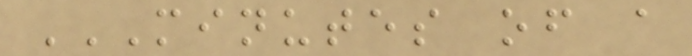MINUTES OF A
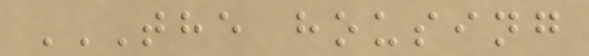THE HOUSING
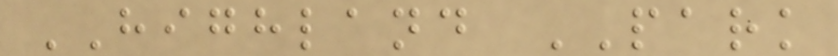HIGHLAND PARK
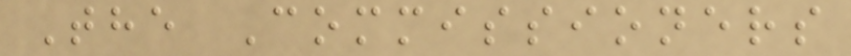The Commissioners
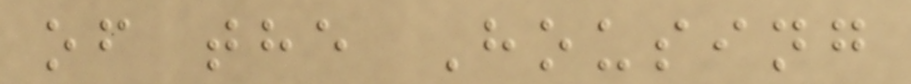of the Housing
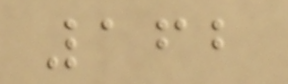162
